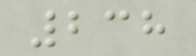238
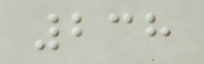238
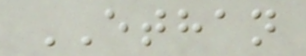ETHAN
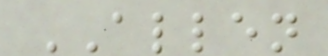ALLEN
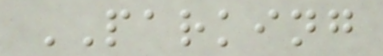PARKING
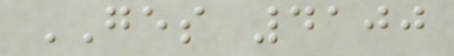GES 4100
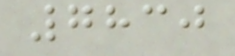7830
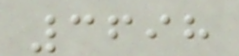3698
